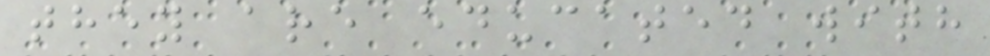they are educated with
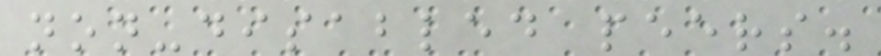non-disabled peers.
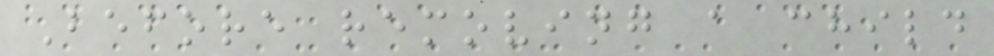Before removing a child
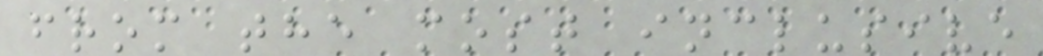from the most inclusive
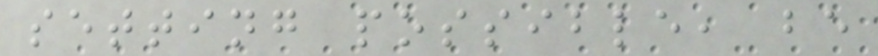setting possible, be
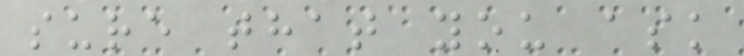sure that you ask
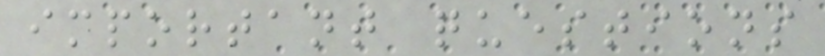important questions
